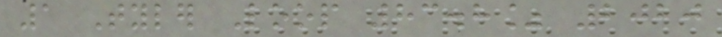1 Tyler Loop 83.8% 2020
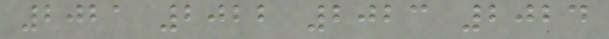2021 2022 2023 2024
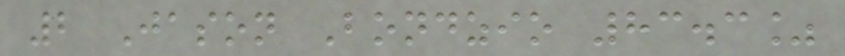2 Jason Bondzio 83.3%
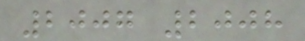2007 2008
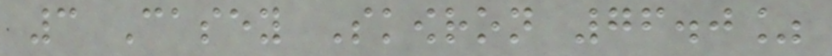3 Casey Skowron 76.0%
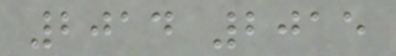2014 2015
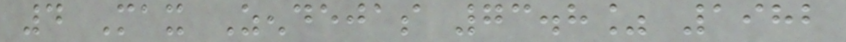4 Max Zendejas 73.8% 1982
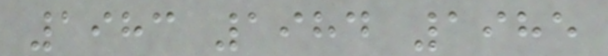1983 1984 1985
